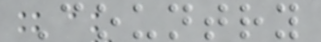Country
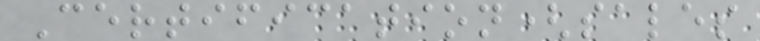Certification(sales
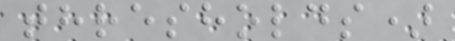thresholds)
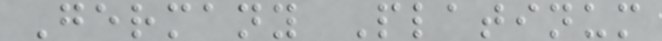Germany Platinum
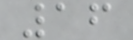16
